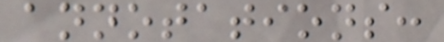annotations:
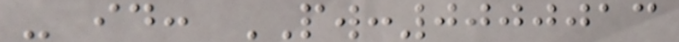- id: PW:0000013
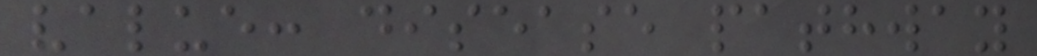value: disease pathway
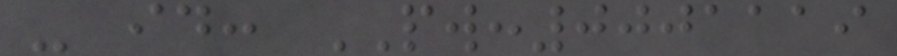- id: PW:0001119
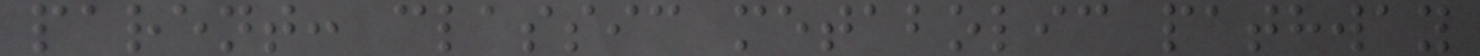parent: classic metabolic pathway
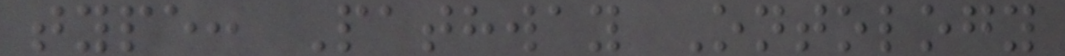type: Pathway Ontology
